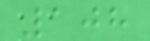108
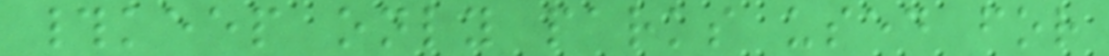#keep only parks used for
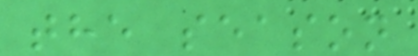the season
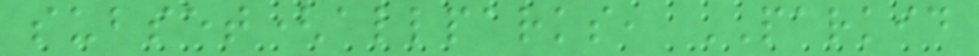subset(allparks, PARKID
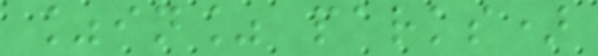%in% parks)
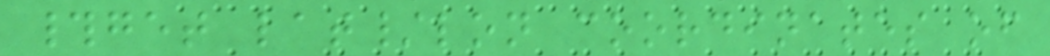#get lat/lon coordinates of
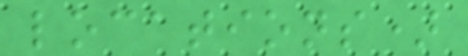locations)
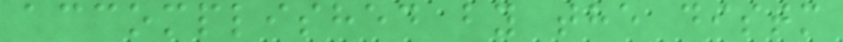accomplished by the distm
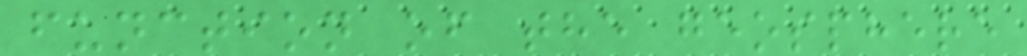function of the geosphere
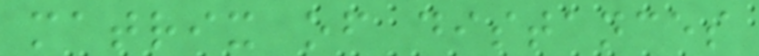matrix of distances
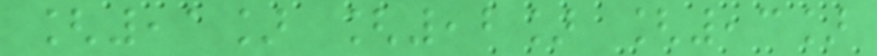[,1] [,2] [,3]
